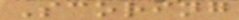Scoring
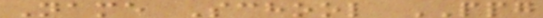Name School PPG
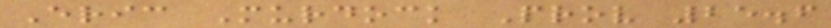Eric Murdock Prov 25.6
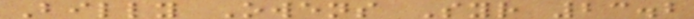Billy Owens Syr 23.2
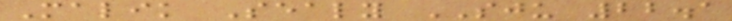Malik Sealy SJU 22.1
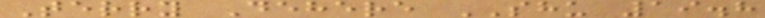Terry Dehere SHU 19.8
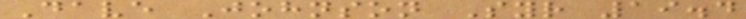Dave Johnson Syr 19.4
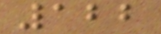122
